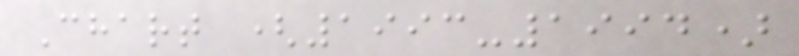Chart (1993-1994)
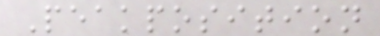Peakposition
